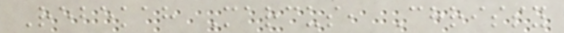Rebekah Marcus, Chrissy
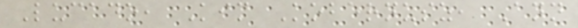Lucado, Kim Kobernusz, Ann
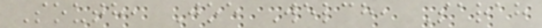South, Joe Welch, Sarah
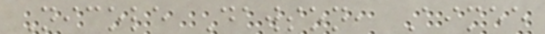Nicole Dawson, Aimee
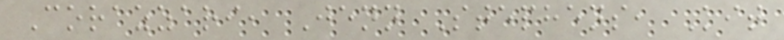Corazzari, Jenn Stephens, Kit
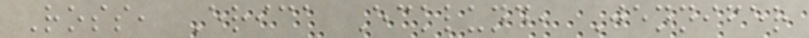Ross, Erica Ecklund, Jennifer
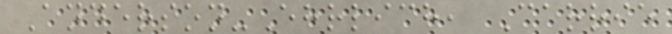Anderson-Ehrlich, Carrie
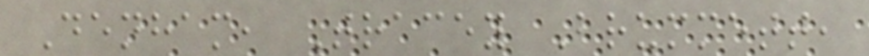Denham, Tracey Brummett,
